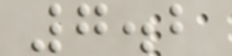7.2
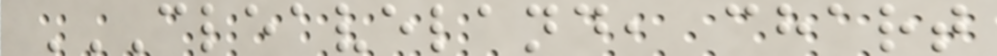CLEAVELAND, CHART
